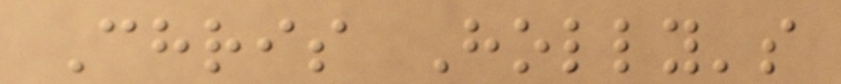Chris Holly's
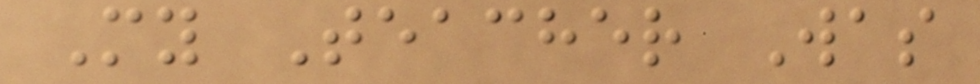My Teacher Was
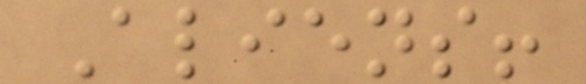Aliens!
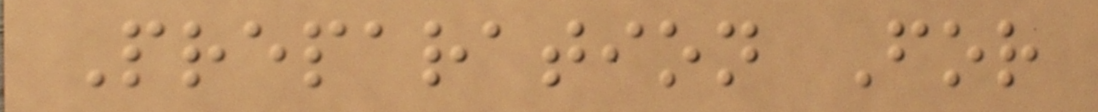Preparation For
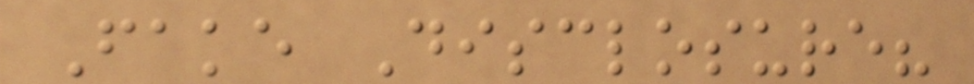Fake Disclosure?
